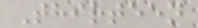Thirteen
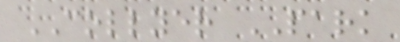COLLYER PARK
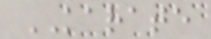KARATE
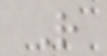R
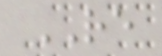RE
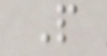P
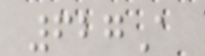627A
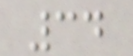34
